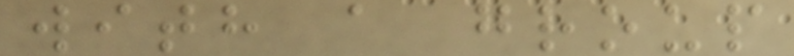with a group
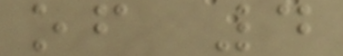of 4
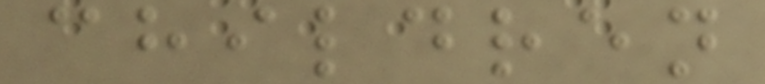children
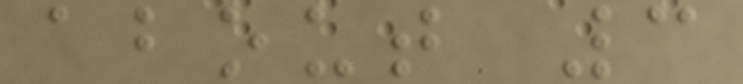about 3
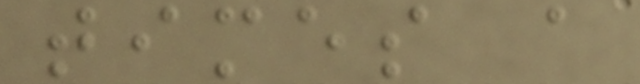times a
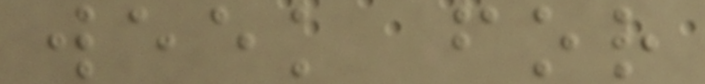week for
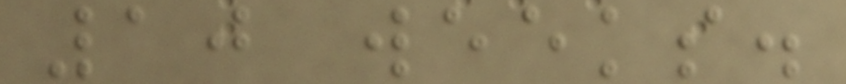10 weeks.
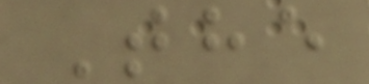The
